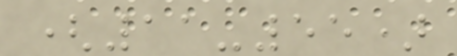(11-55)
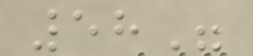58"
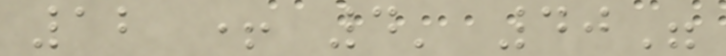12 + 4' 40"
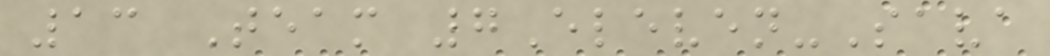13 Team 7Eleven-Sava
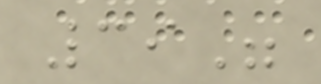39"
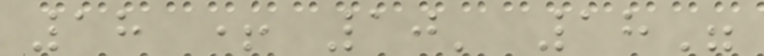18 + 10' 18"
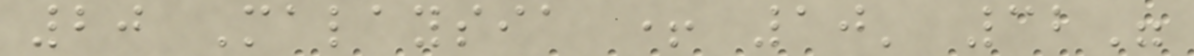20 Malaysia + 10' 32"
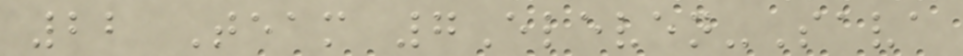22 Team 7Eleven-Sava
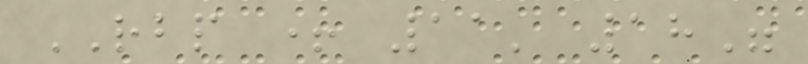RBP + 11' 18"
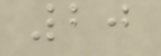20
